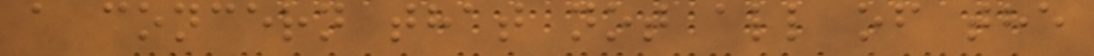a concern that not all of the
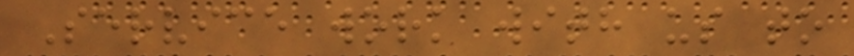Service work with us to
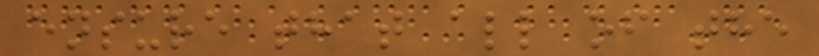ensure that all of the
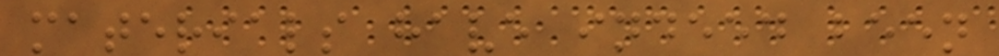materials have indeed been
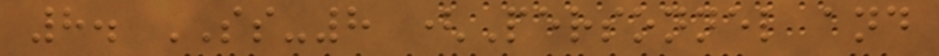8. SS-8 (Personnel and
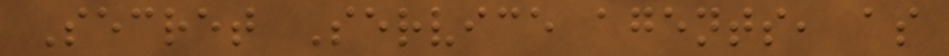Secret Service agents, as
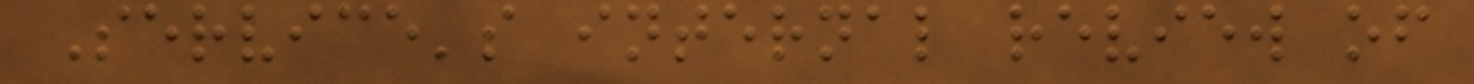Service's internal review of
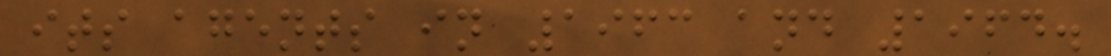its agents in 1963 and 1964.
